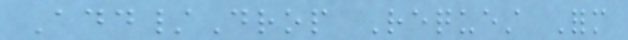Add/Drop Request Form
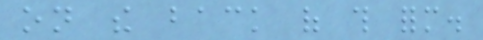on the back of this form.
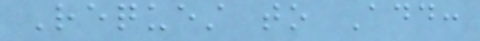Request to Add:
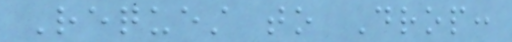Request to Drop:
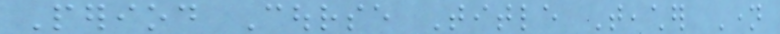Period Course Title Teacher Name
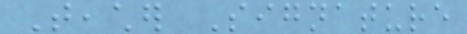Teacher Signature
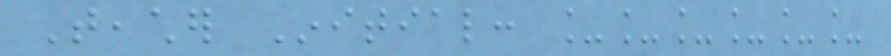Teacher Initial: ______
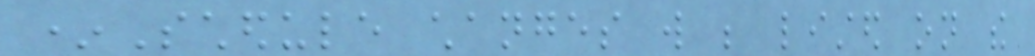*Schedule changes will be listed on the
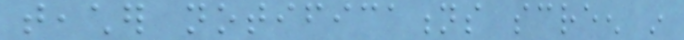teacher notifications screen in
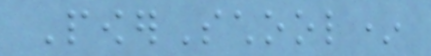PowerSchool*
